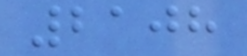2108
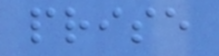prise
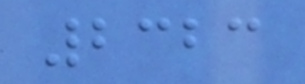2323
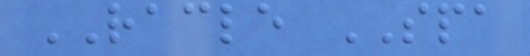RACLE SPA
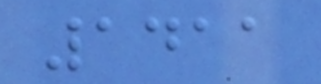1411
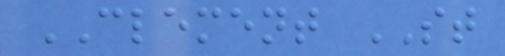CLEMENT ST
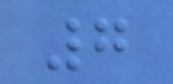7
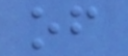of
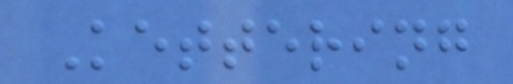Kettering
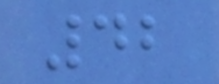42
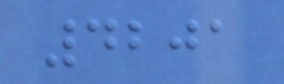4201
